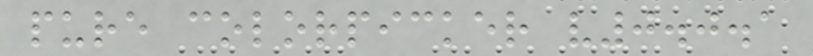pure colorpicker v0.0.1
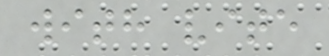with vite
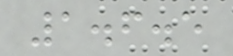1.6.5
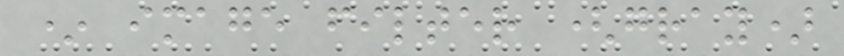* image filter (gray)
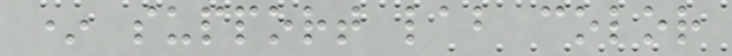* support lab color
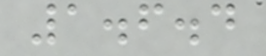1.6.4
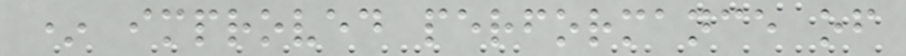* improved performance of
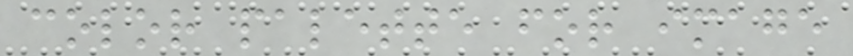color palette for image
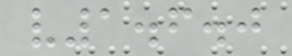v1.6.0
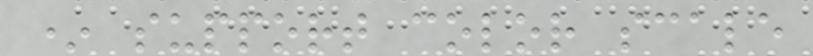* support color scale
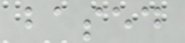based
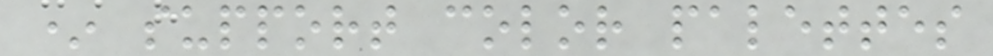* support color palettes
